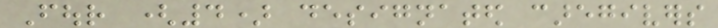Four (4) designated caregivers
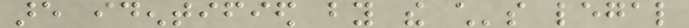are identified by the child's legal
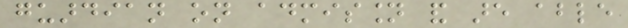guardian on admission and are able
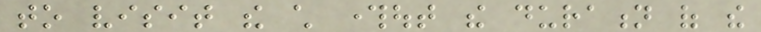to visit the child throughout the duration of the
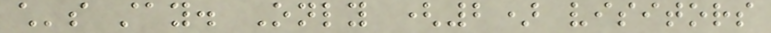child's stay. Only (2) visitors
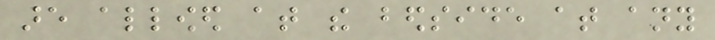are allowed at the bedside at any
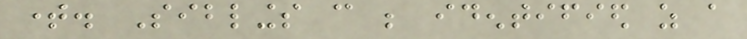time. Siblings can be identified as a
